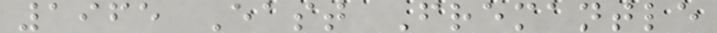1965 East Fremantle
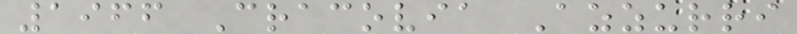1966 Cracovia Azzurri
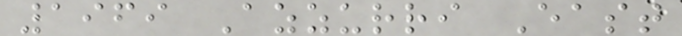1969 Azzurri East
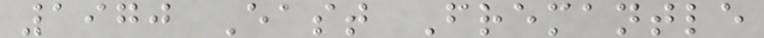1970 East Fremantle
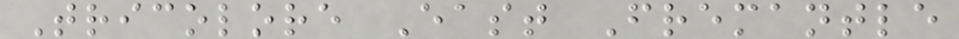Tricolore East Fremantle
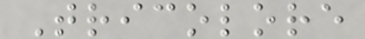Tricolore
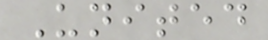United
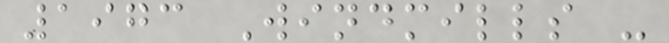1973 Windmills -
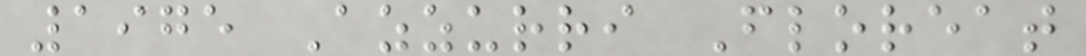1975 Azzurri Floreat
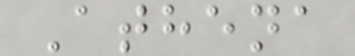Athena
